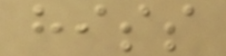hiss
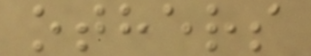others
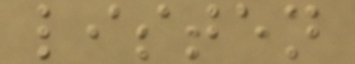listen
